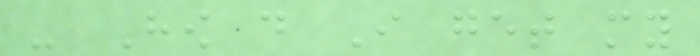- How do I get my
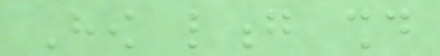How long should
